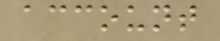account
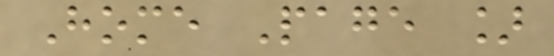Home Page ]
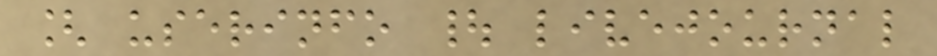[ userinfo | livejournal
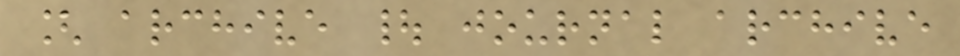[ archive | journal archive
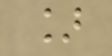]
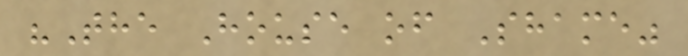"The House of Shame"
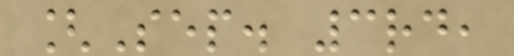[Sep. 3rd,
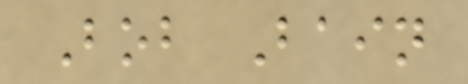Bob Bain
